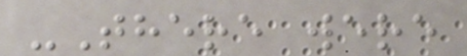-There were
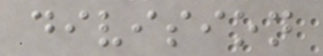division
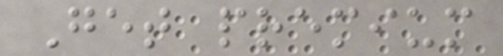Get premium
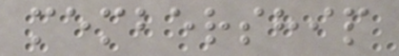membership
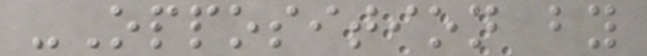-Opposition by
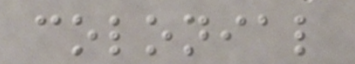colonial
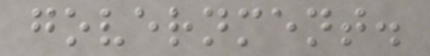government.
